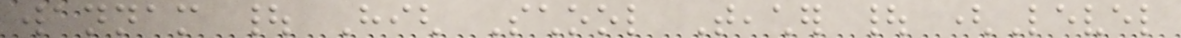wannam | High School Teacher | (Level
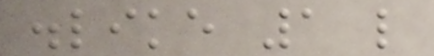dislike 1 like
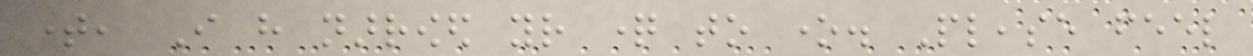time, I have narrowed your question to one. Please feel
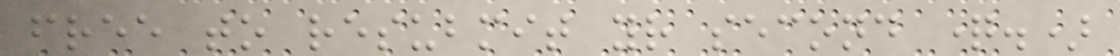free to resubmit your second question.)
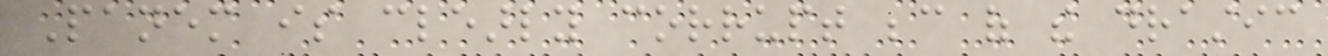Panem is clearly corrupt because of the drastic
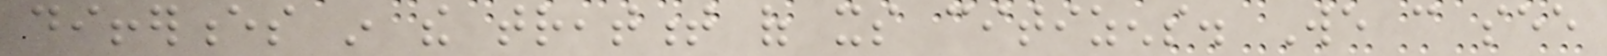differences in the treatment of its citizens. We can see
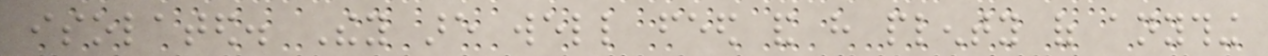isolated. They are well feed and have plenty of anything
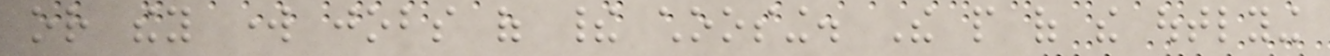or they work jobs of their choosing. The people of the outlying
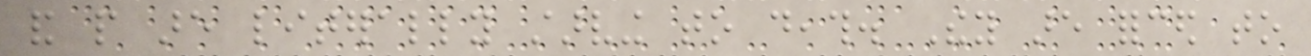and people are literally starving to death. They are forced to
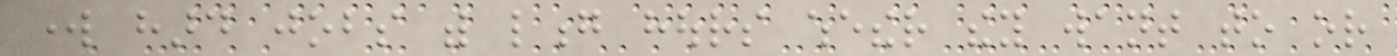work hard jobs with long hours whether they want to or
